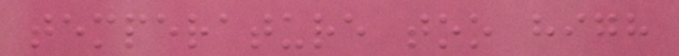temperature too high
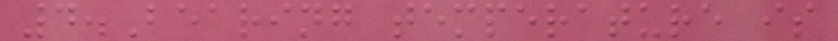4.Bearing temperature is
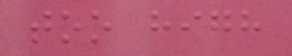too high
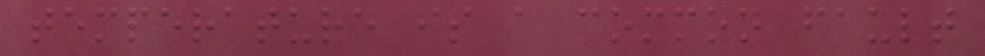temperature is a common fault
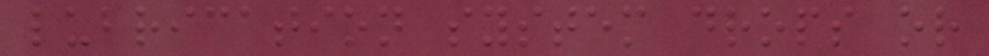lubrication system drops or
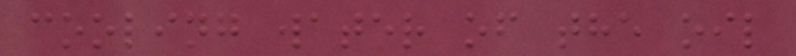cooling water of the oil
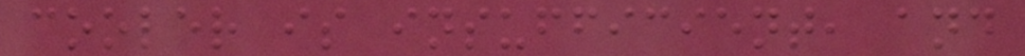cooler is insufficient, and
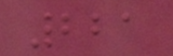221
